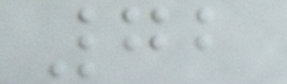72
